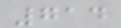714
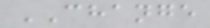CHANGE
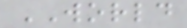WORLD
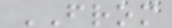FROM
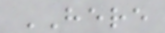HERE
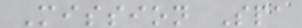Mission Spa
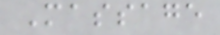Massage
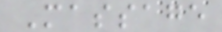Massage
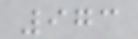973
